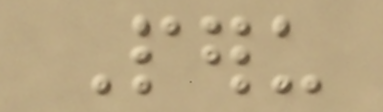Peru
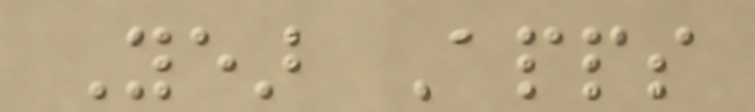Year Apps
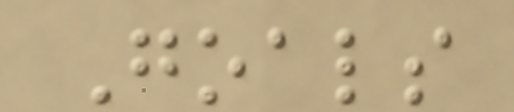Goals
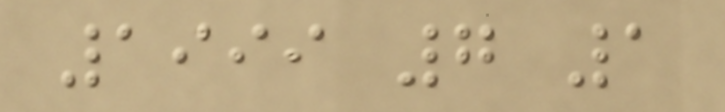1999 7 1
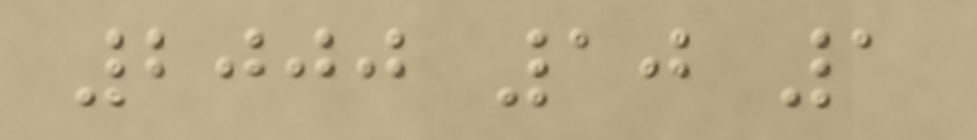2000 10 1
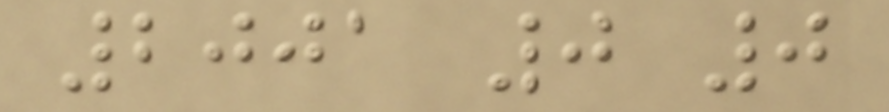2001 0 0
